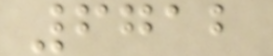6712
